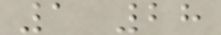1 28
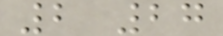2 27
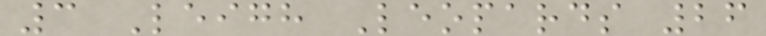3 Leigh Leopards 26
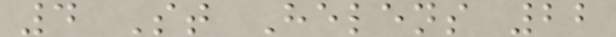4 St Helens 22
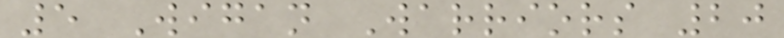5 Wigan Warriors 20
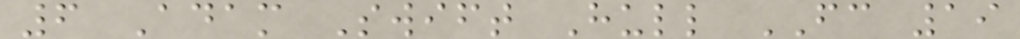6 Adam Swift Hull FC 19
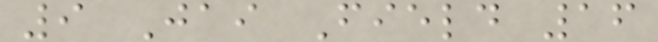9 Jai Field 16
